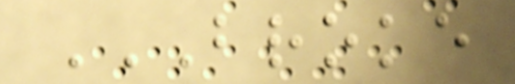BROKE
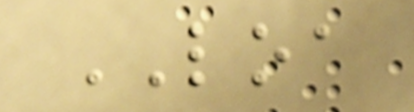LOA
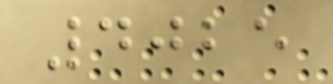4025
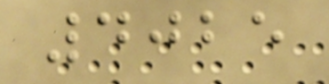4025
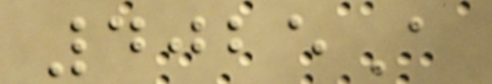4025A
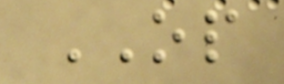OP
